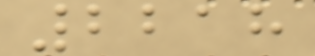2218
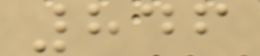846
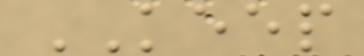KEEP
